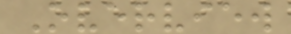Overview
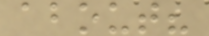about?
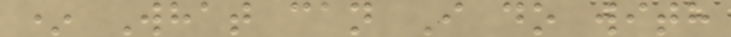* What can I do with
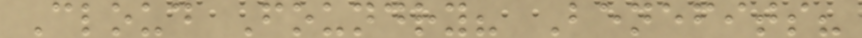Cloud Foundry? Benefits?
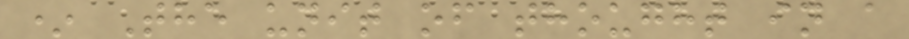* The unit of thought in a
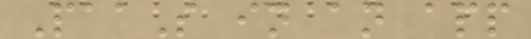PaaS in an app
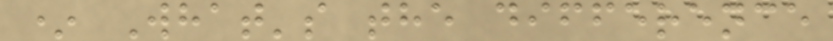* What's the difference
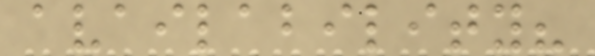availability?
